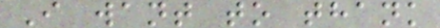I want to thank
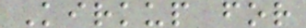Kirkup for
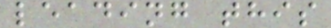leading this
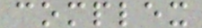complex
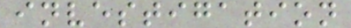investigation
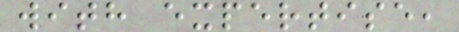with expertise,
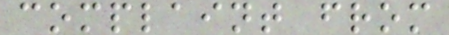complaint from
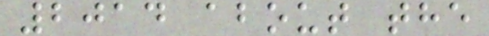2014 about the
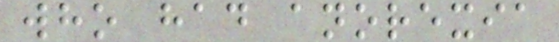who had anorexia
